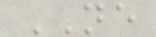NE
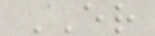ER
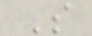S
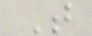T
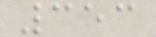353
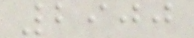2900
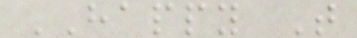HAPPY T
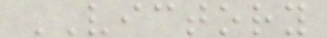VICTORY
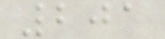201
